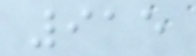915
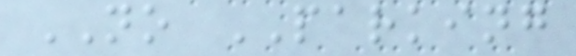NO PARKING
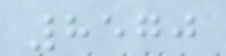8570
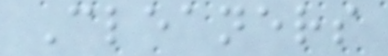Cleaners
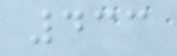433
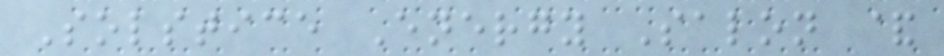Solstice Energy Salon &
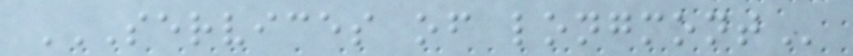SERVICES OF LONGMONT
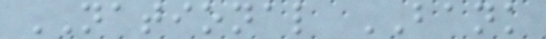NATIONAL BANK
